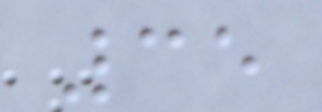35
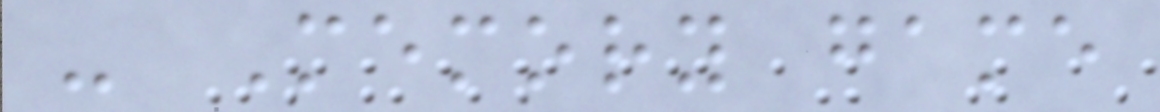- Memory game
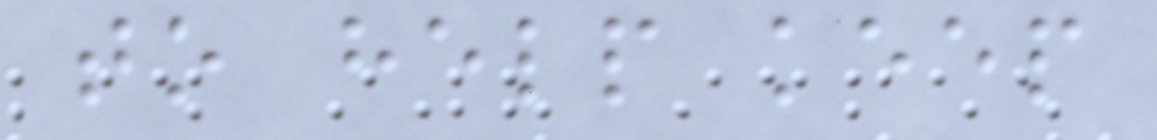to help keep
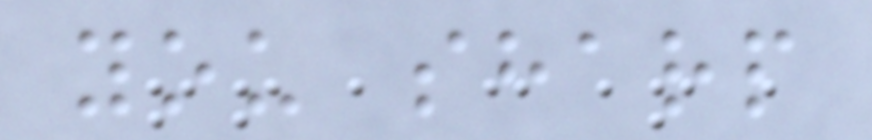you sharp
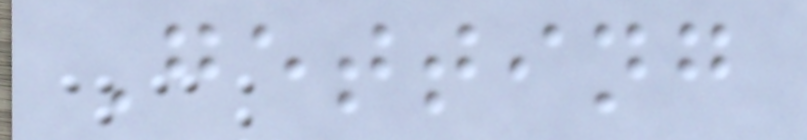Getting
